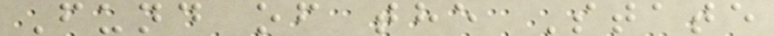Fund of the State
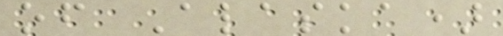of Alaska)
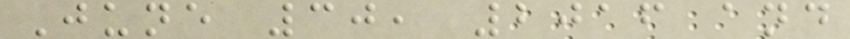June 30, 2016 and
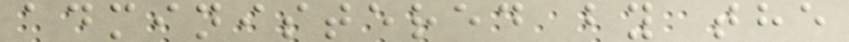administered by the
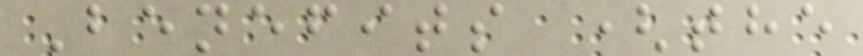Benefits (the
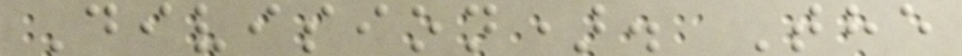Division). The
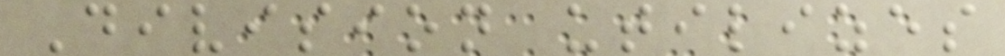Division utilizes
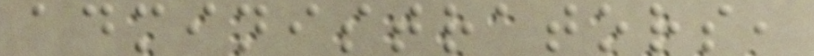administrators,
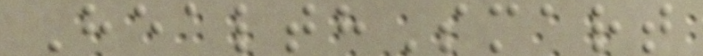HealthSmart
